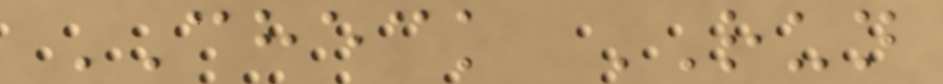CHECK RUN
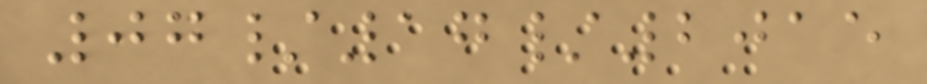07/17/2015
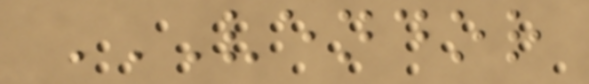VENDOR
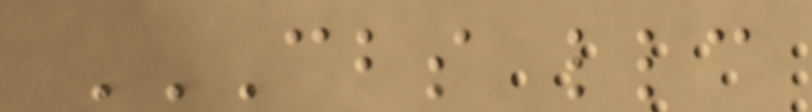CBS LLC
